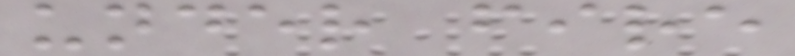under fire
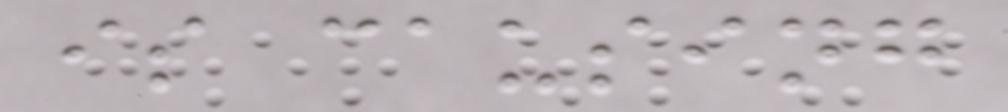is causing
